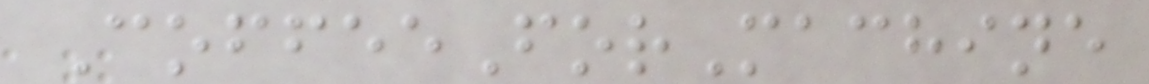CoffeeForMachine
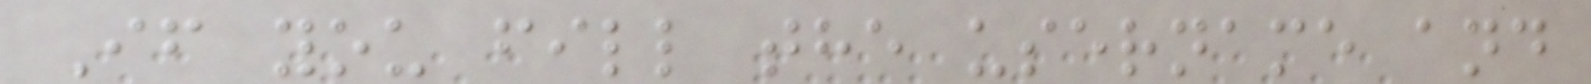If you fill the username and
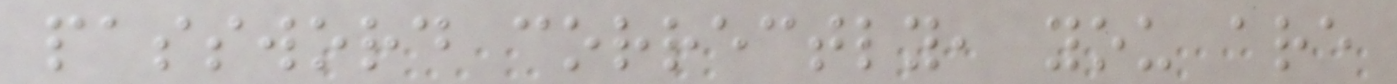password correctly, you are
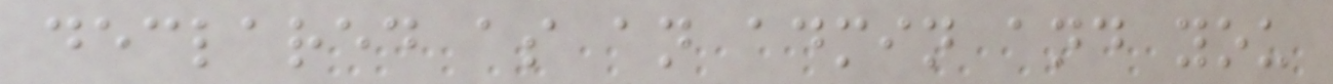declared as an admin and you
